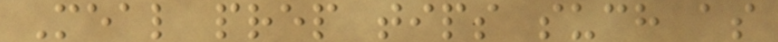Meal prep tips such as
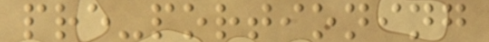pre-portioning
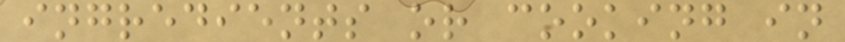ingredients or cooking in
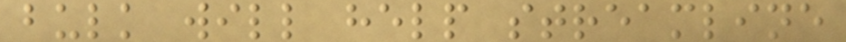bulk will help streamline
